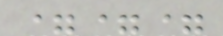===
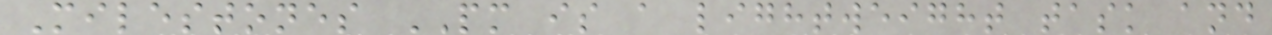Milestones PM is a lightweight task and
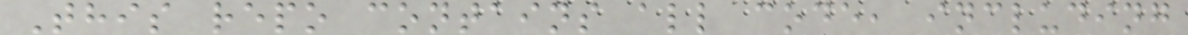This repo contains all code, including
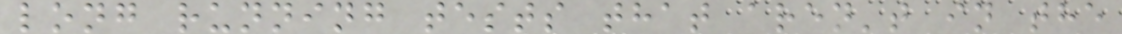long running tests that aren't in the
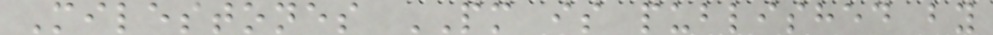Milestones PM is published by
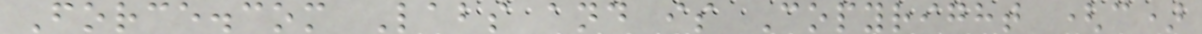Force.com Labs and is Copyright (c)
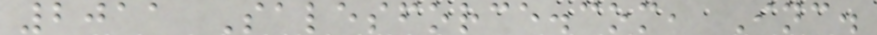2011 Salesforce.com, Inc.
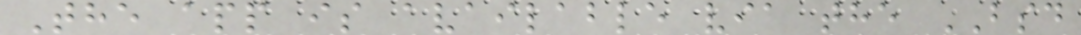The app is available via the BSD
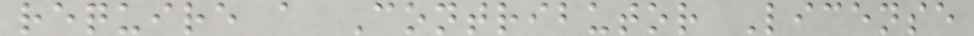require a Contributor License
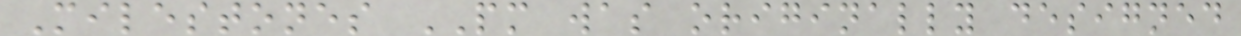Milestones PM was originally designed
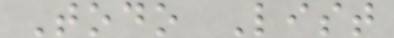Todo List
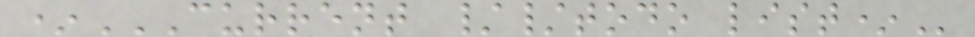*CURRENT //TODO LIST*
